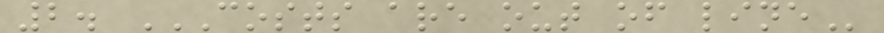2. COSTS ARE OUT OF LINE
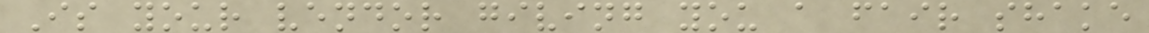Is your vendor giving you a fair shake
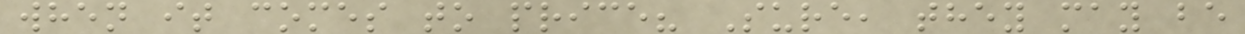when it comes to price? Sure, they may be
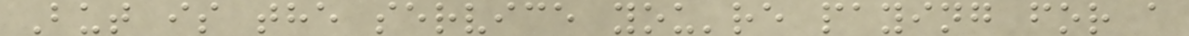But is the service you're paying for a
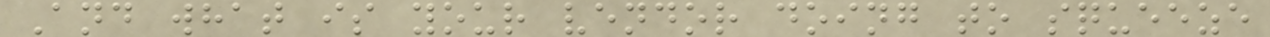And what is your vendor doing to squeeze
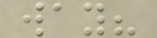way?
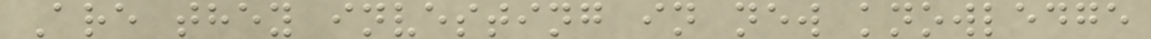Are they investing in new knowledge
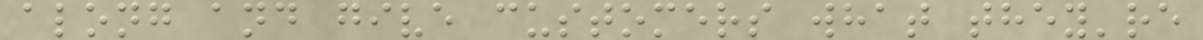along and give customers what they're
